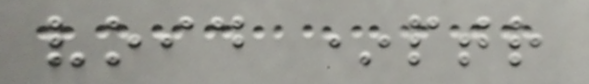void *ptr
